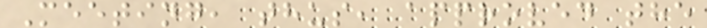Meeting, thus, approved the
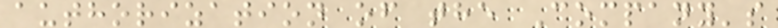authorization of the Company's
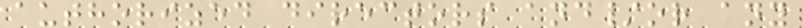authorized directors and/or any
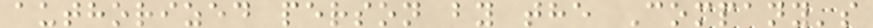authorized person by the Company's
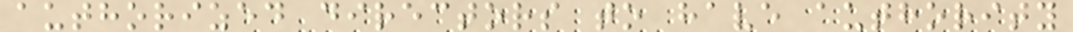authorized directors to have authority
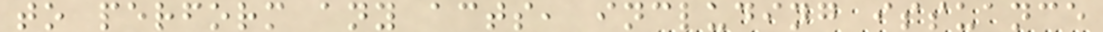to perform any acts, including issuance
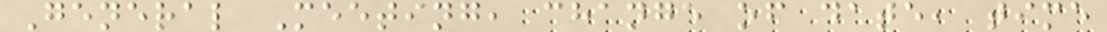General Meeting, change of date, time
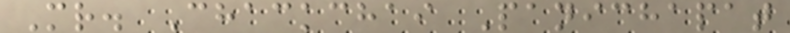Mr. Chackchai Panichapat
